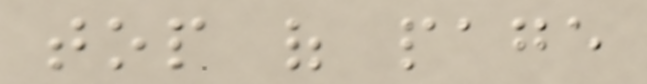top of page
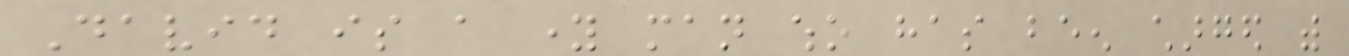David is a young man who has been charged with
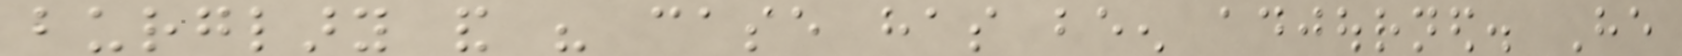burglary and his case has been adjourned. He
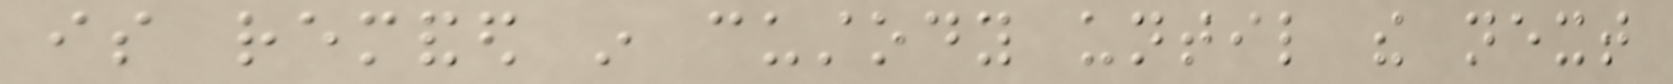is remanded in custody until the next
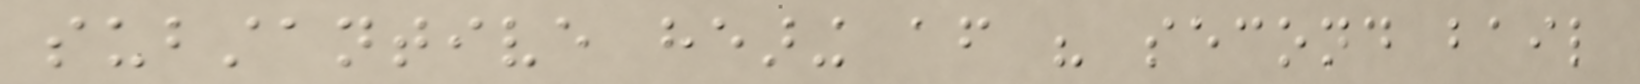substantive hearing after his second bail
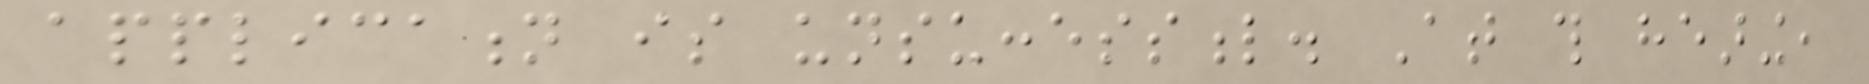application is unsuccessful. At this hearing,
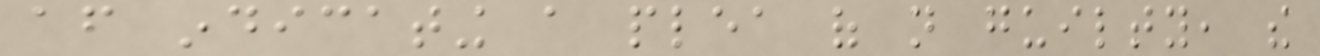after indicating a plea of not guilty, the
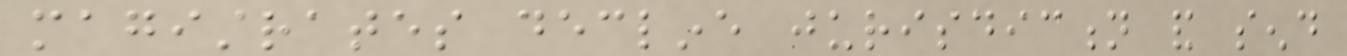magistrates decline jurisdiction and send
